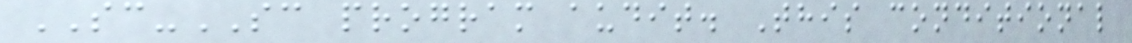SC-SC program audit. This conditional
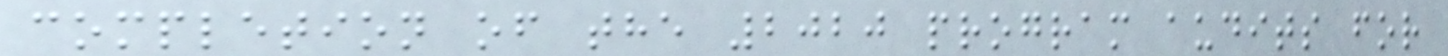completion of the 2020 program audits for
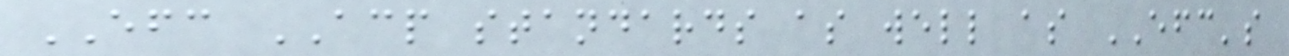EFC ACP standards as well as EFC's
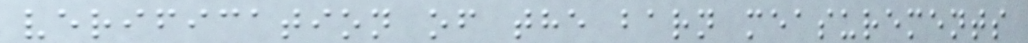verification of the barn measurements
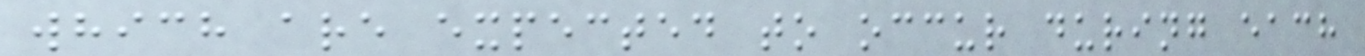which are expected to occur during each
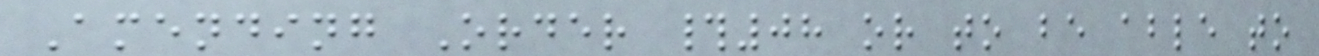Amending Order #08 or to be able to
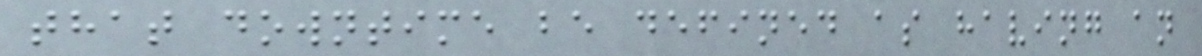that downtime be defined as having an
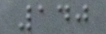140
